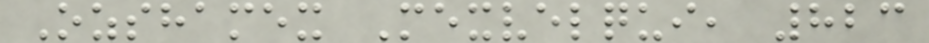Ozshamex Mexvelqui, 823
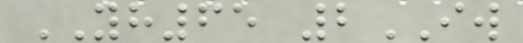YH65 2IW
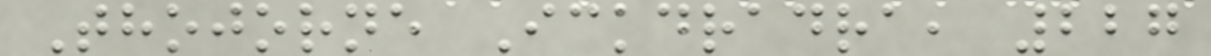Thojorne Ickdradra, 227
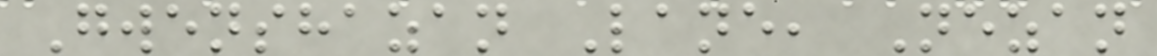Gwenshazan Lane, Nezan
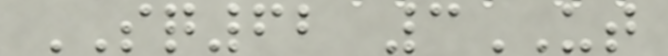SQ62 3UT
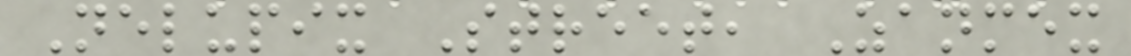Nelupix Street, Zanmex
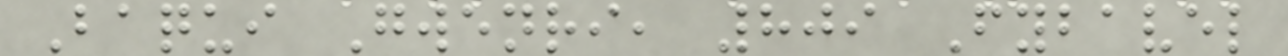Baqui Gwenri, 809 Fybavel
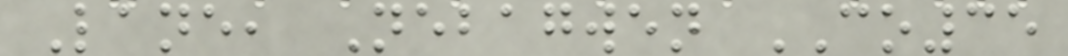Lane, Nebagwen CO35
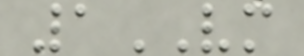1VM
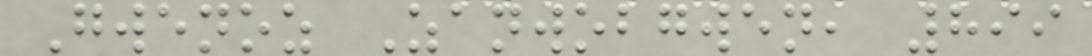Gwenoz Zanwobgwen, 899
